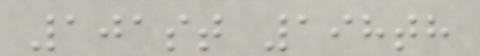101st 198th
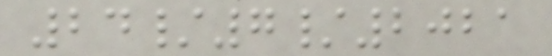24/7/2021
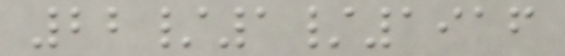22/1/1916
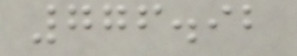776.92
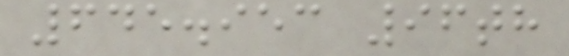645.953 96th
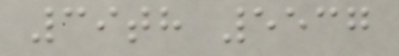39th 5537
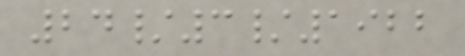24/3/1922
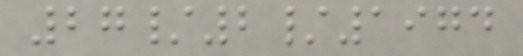27/2/1974
